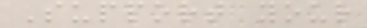Support your
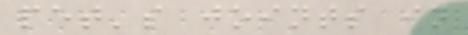pet's joints in
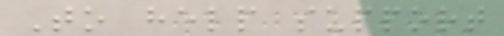To help support
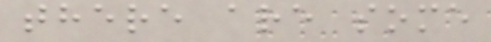there are some
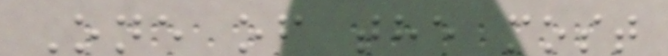One of the most
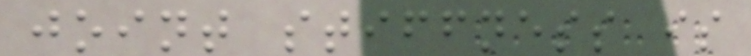joint stiffness is
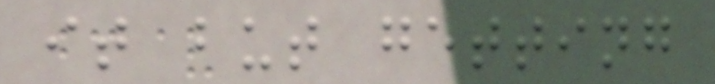it but getting
